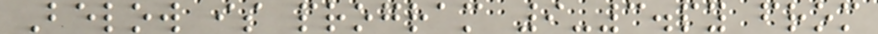Below is program 9-3.py from
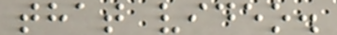that video.
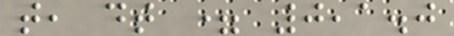t, dt = 0,1.0
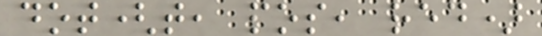dot(t, pos, red)
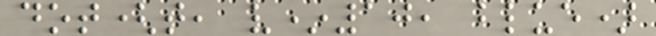dot(t, v*10, blue)
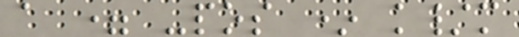a = -pos * k/m
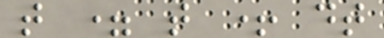t = t + dt
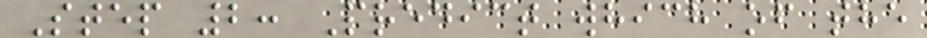Step 2: Predict which of the
